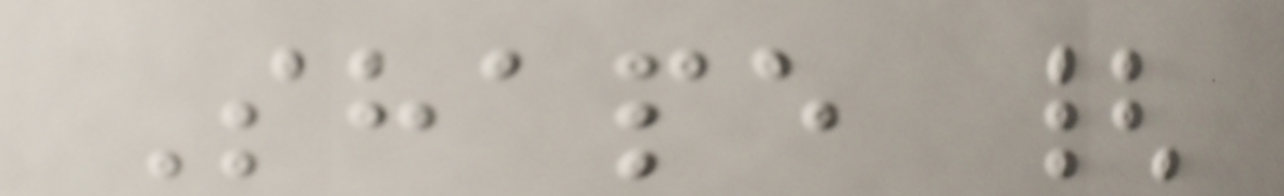Shape {
